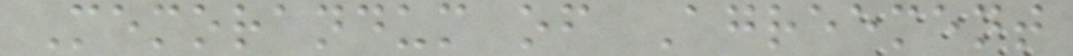Memorandum of Agreement
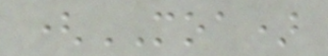(MOA)
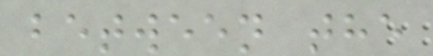between the
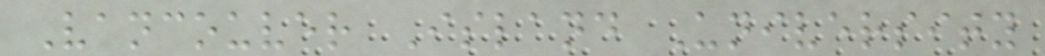Vancouver Island University
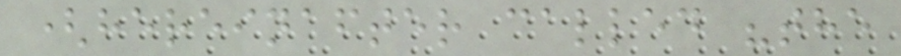(hereinafter called "the
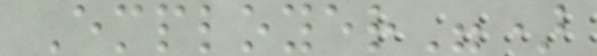Employer")
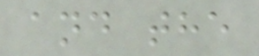and the
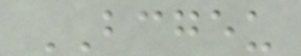BCGEU
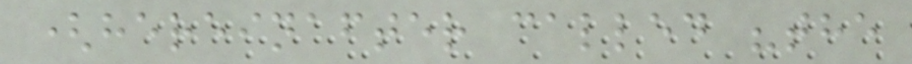(hereinafter called "the
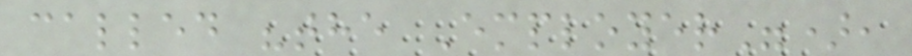called "the Employer"),
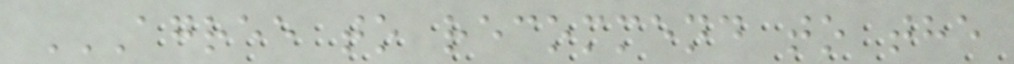AGREE TO RECOMMEND TO THE
